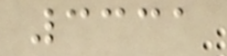3331
